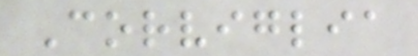Corviglia
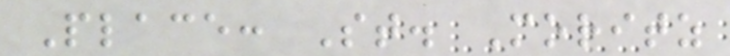Place: St. Moritz
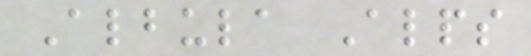Albula Alps
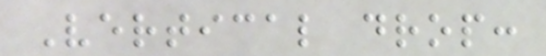Vertical drop:
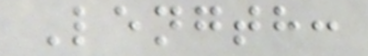Length:
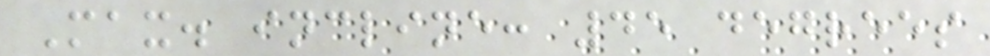Max. incline: 45 degrees
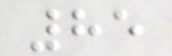85
